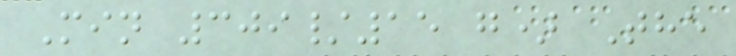Min 309/15 g) The
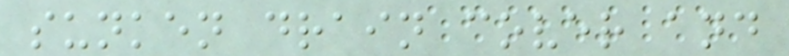sunken drain cover and
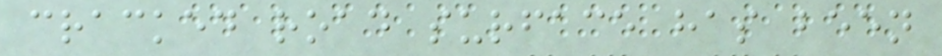cracked road surface has been
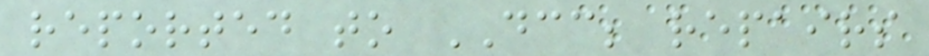reported to DCC; repairs
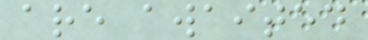are awaited
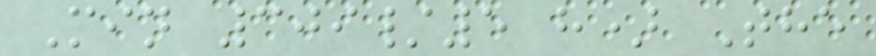Min 309/5 h) The
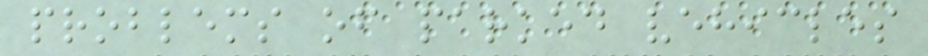problems of parked vehicles
